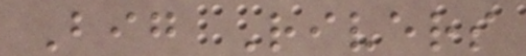Big Rivers
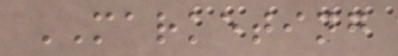MARKETING
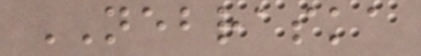NEBRASKA
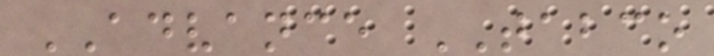ADVANCE TABCO
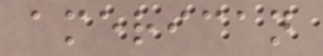american
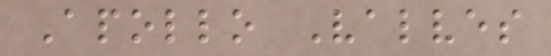Apollo Valves
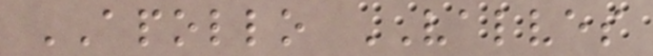APOLLO VALVES
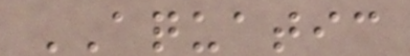AQUATIC
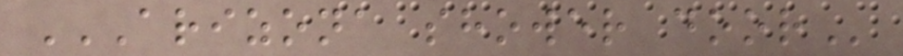ARIZONA SHOWER DOOR
